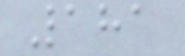181
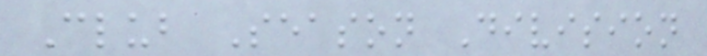Club Season Division
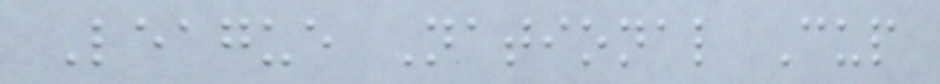League National Cup
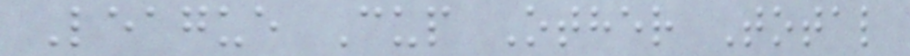League Cup Other Total
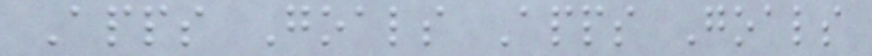Apps Goals Apps Goals
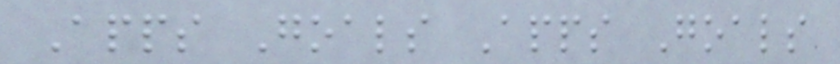Apps Goals Apps Goals
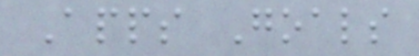Apps Goals
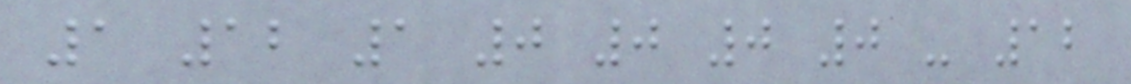1 12 1 0 0 0 0 - 12
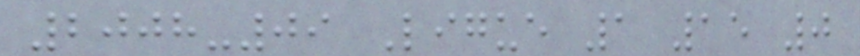2008-09 Ligue 1 15 0
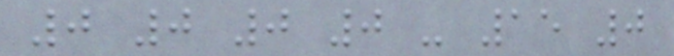0 0 0 0 - 15 0
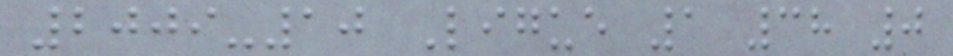2009-10 Ligue 1 38 0
